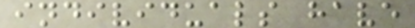individuals have
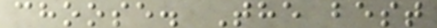choose. The best
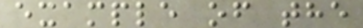example of the
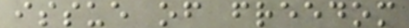issue of freedom
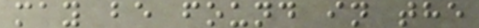may be found in the
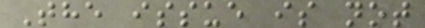The issue is not
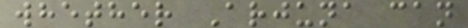whether Arjuna can
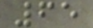65
